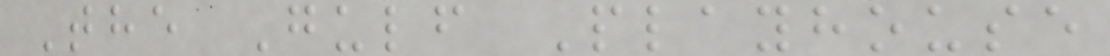The Gulf Playhouse
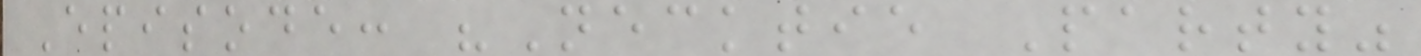Episode: "Necktie Party"
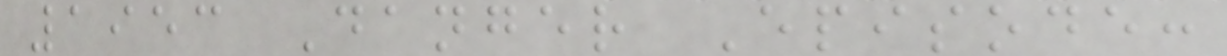1953 Danger Episode:
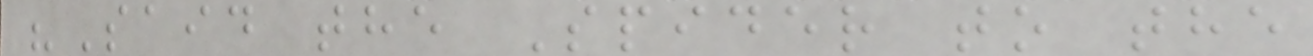"Said the Spider to the
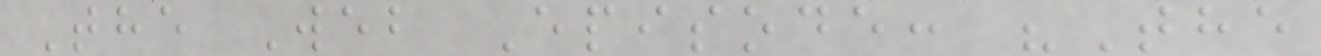The Web Episode: "The
